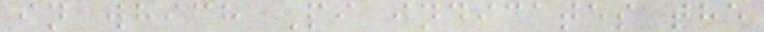in which Pi indicates the
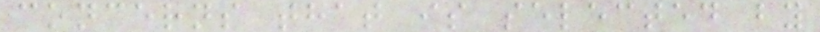concerns that is selected by
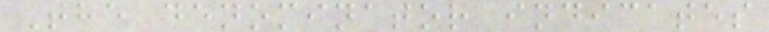The denominator indicates
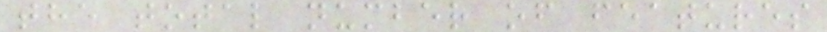the total number of features
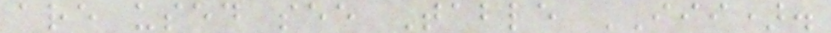are used see Table III).
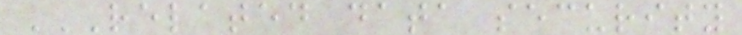RELATED DATA SECURITY
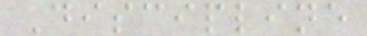Discipline
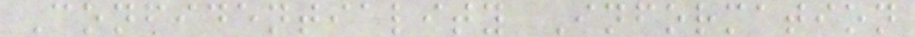Confidentiality Information
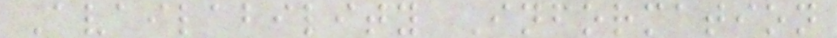Availability Information
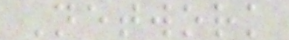Network
